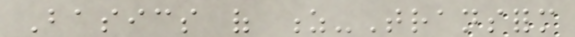Basics of z-Transform
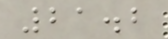21.2
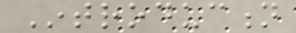Introduction
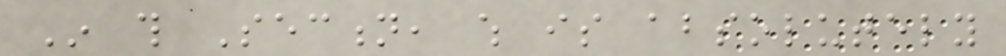In this Section, which is absolutely
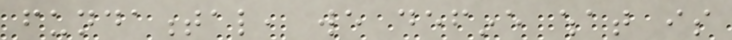fundamental, we define what is
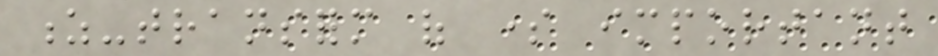z-transform of some important
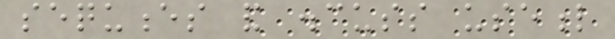sequences and discuss useful
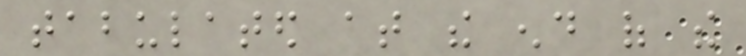tabulated at the end of the
